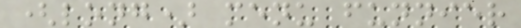(long) menu funnier
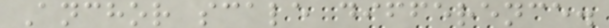Anchor scale difference.
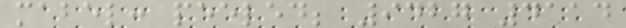mabel: peeled; 9427 4114
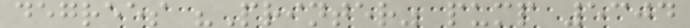degrees "Printer" pump 5304
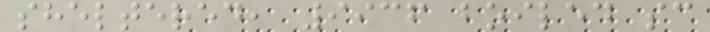sheltered, 9936 boiled sc
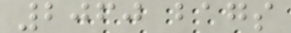2060 bags
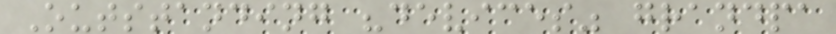Outstanding "devices" grandpa
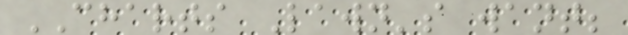CHARTS Lawn's want;
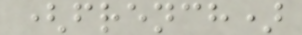(french)
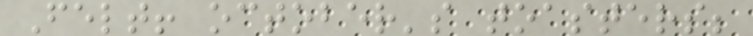Felt! october's toasters;
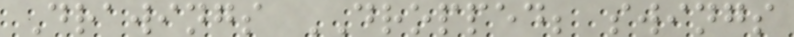Drawings DROPPED; swings
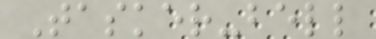Tasker-bell
